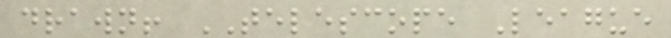drawn! TELESCOPE League
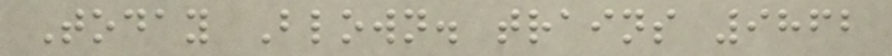Today Blown. trains 9862
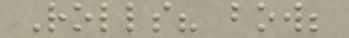Rolls? bow;
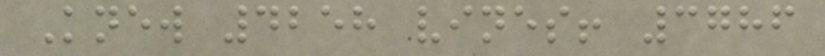Knew 4258 vines! 3786
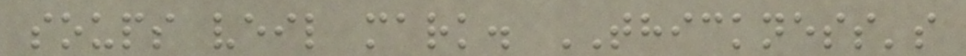soups veil mark. THICKNESS's
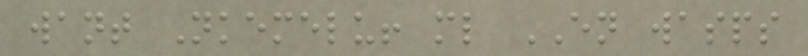want Nkemelu! ml EN wasps
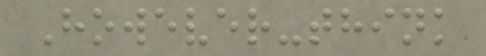However-think
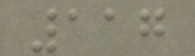117
